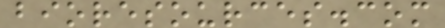bioresources.com
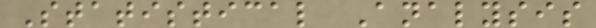Statistical Analysis
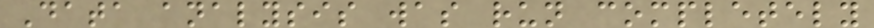Data analysis was run completely
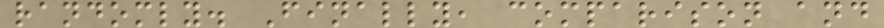randomly. Finally, comparison and
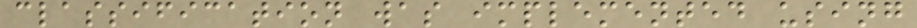classification was implemented using
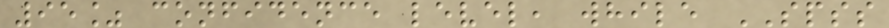95% confidence level, while SPSS
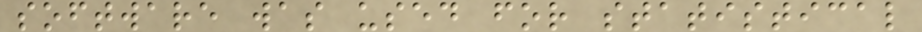software was used for statistical
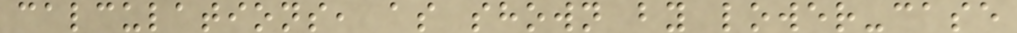calculations, as shown by lower-case
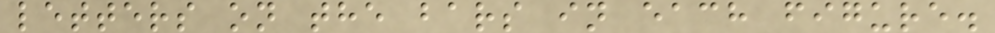letters on the bars in each figure.
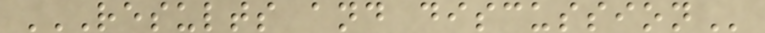RESULTS AND DISCUSSION
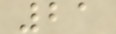21
